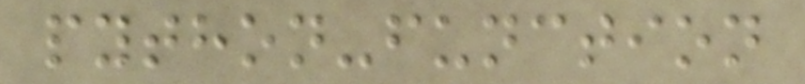python-function
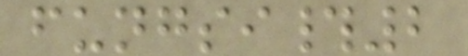fungsi#2
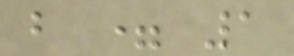b = 1
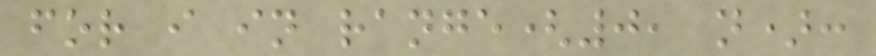for i in range(0, n):
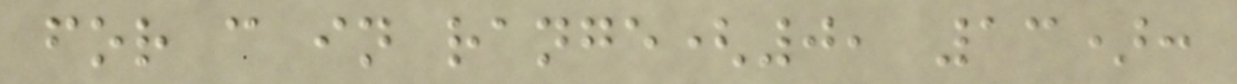for c in range(0, 13):
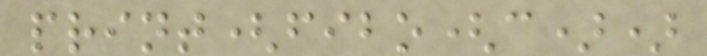print(fibo(c))
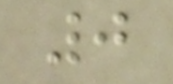0
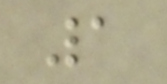1
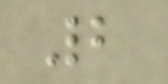2
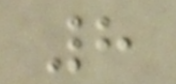8
